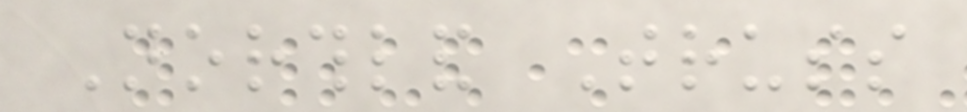Northland Truss
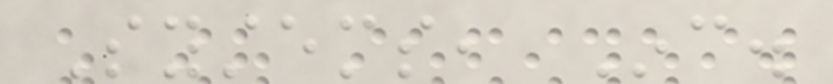Systems, Inc.
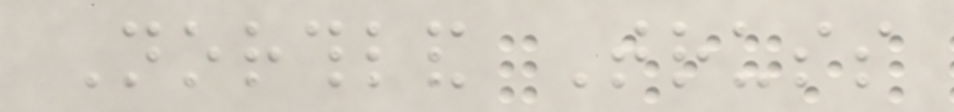Northland Truss
